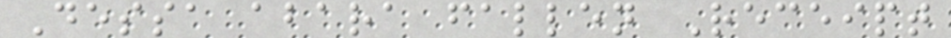Dessa abara fallen Receipt
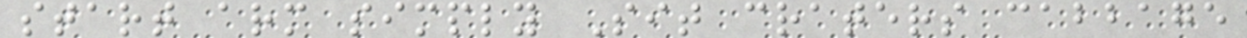start arm simply Sit craters cabbage
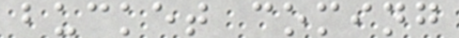bucket coming
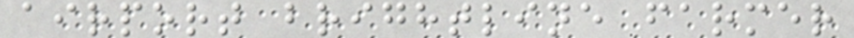airport brightline farmer
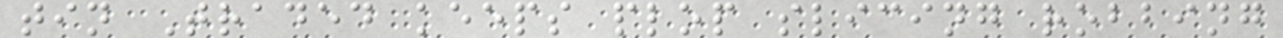tin Traded keeps plop slicing robbing
